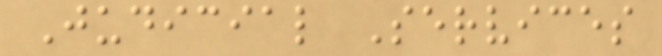Judicial Services
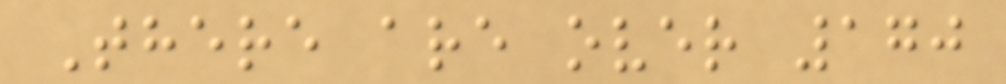There are over 170
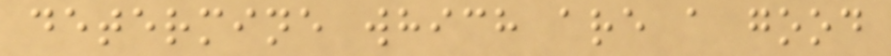determine which are a good
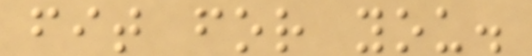fit for you.
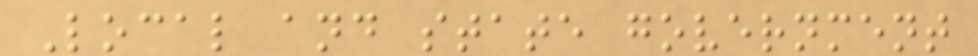Local and state government
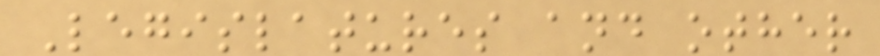Legislatures and other
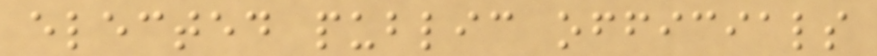elected public officials
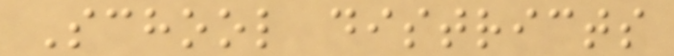School districts
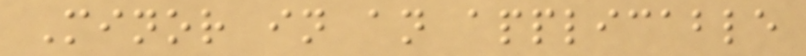Minor in an applicable
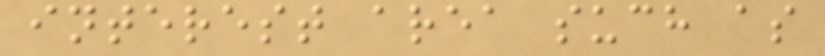interest area such as
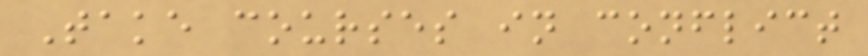Take courses in conflict
